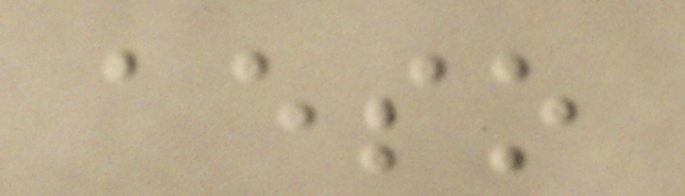aeso
